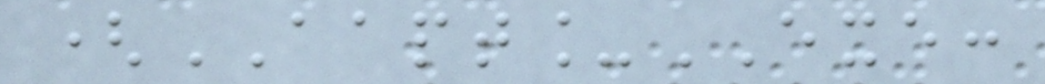(AAPT_EXE:
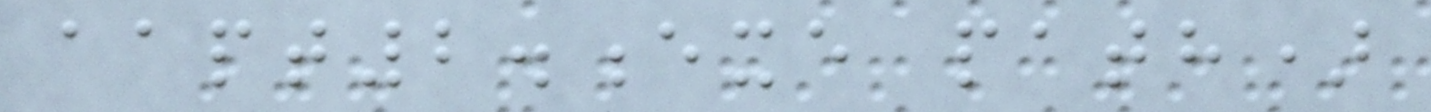aapt2.exe path)
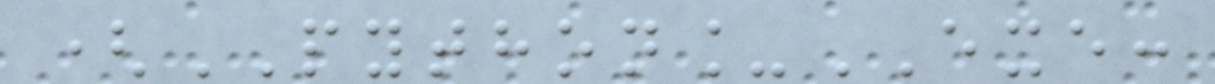(PYTHON_EXE:
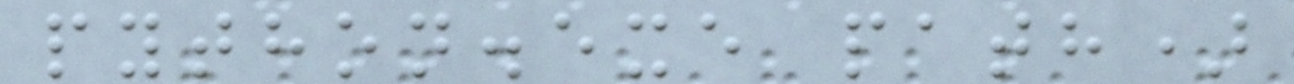python.exe path)
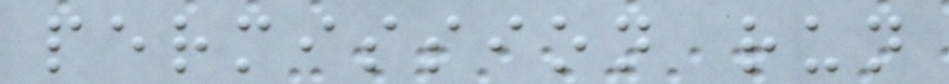permission run
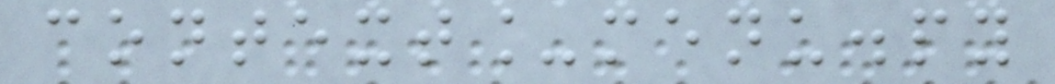context_menu.py
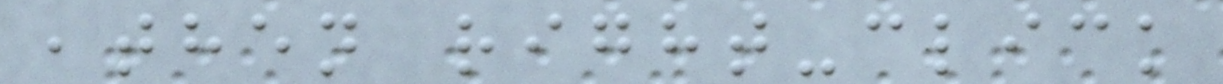,then right-click
